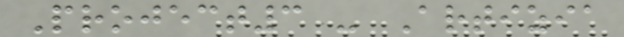Project3 - Artizia
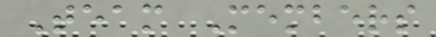Team Members
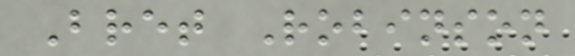Bret Robinson
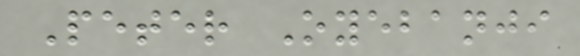Peter Oyebanji
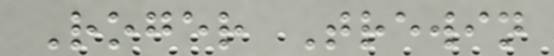Roger Trewin
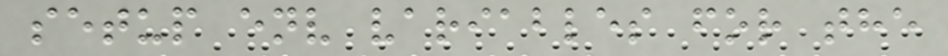setup env variables for the
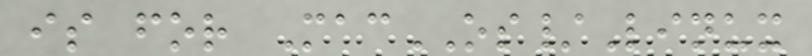is for MacOS/Linux
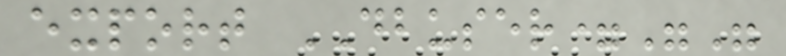export DBUSER=""
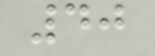40
